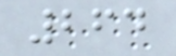264
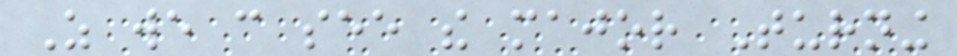As we can see the major Turning
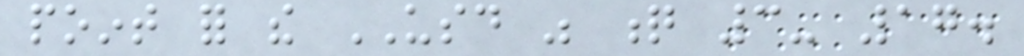point for the USD was q 3- 17.
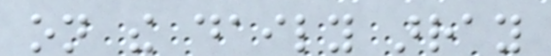on the daily array
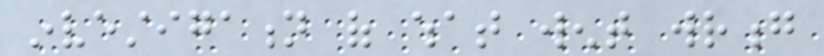investigation of what went wrong
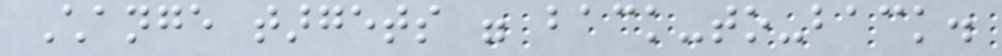Change targets were back-to-back.
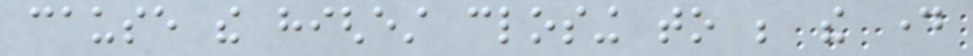cause the highest closing to be the day
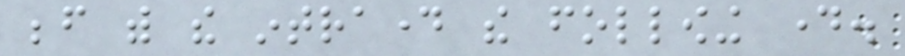before with the intraday the following day.
